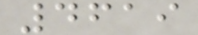4619
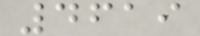4619
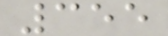355
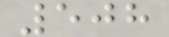508
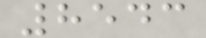8543
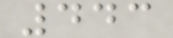443
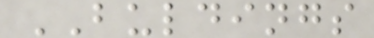BULDINGS
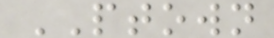PTOWN
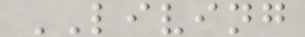LIVING
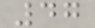47
